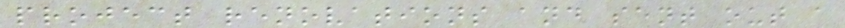project renovations and sent out a
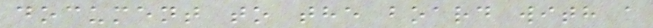document to the board with a
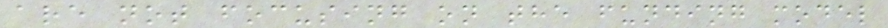are not focusing on the funding model
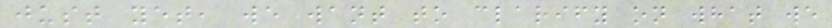just yet, we want to clarify on what we
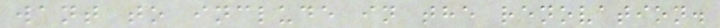want to include in the renovation.
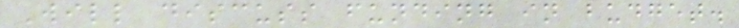Will discuss funding in budget.
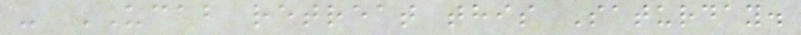- UCAB retreat this Saturday.
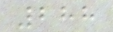288
